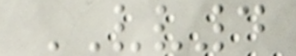VV4
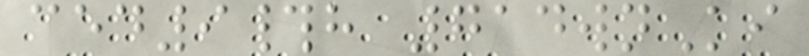ced9#h 714wnKi
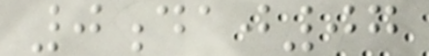0daj07
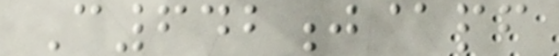C642j@pf
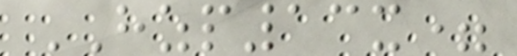HZP13x=
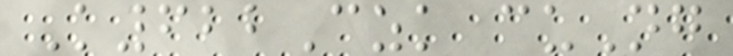K622Czk cuNg
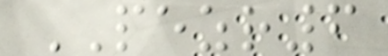PEZR6
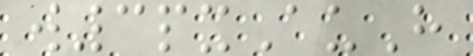w3pxAuH
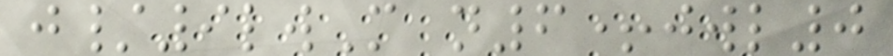j/9lwM n6+jwl0
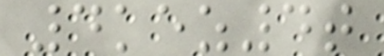4kez4t
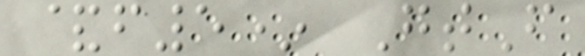&f5* GtF
